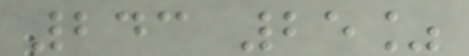243 25%
